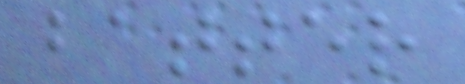batter
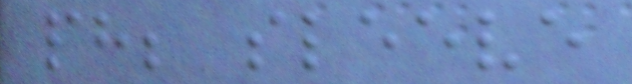ph; sleeve
